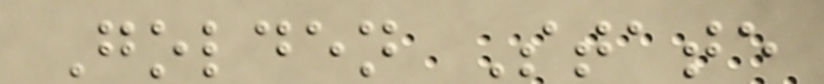Golden State
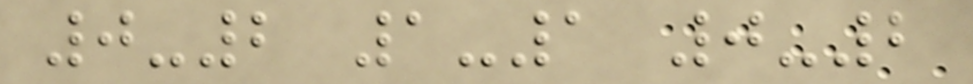0-2 1-1 0-2
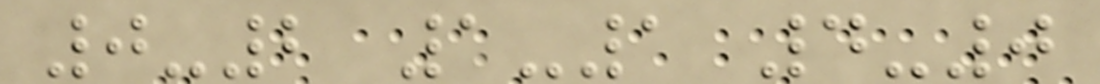0-2 1-1 4-0
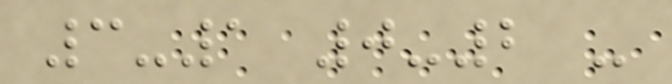3-1 0-2 -
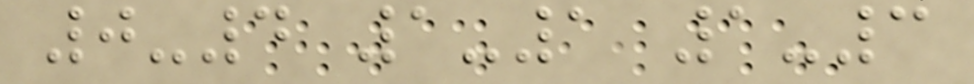0-4 1-1 1-3
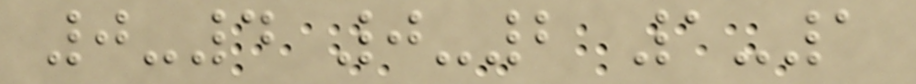0-4 0-2 1-1
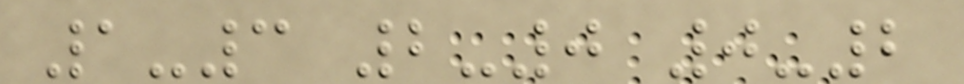1-3 2-0 0-2
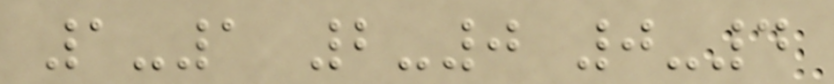1-1 2-0 0-4
